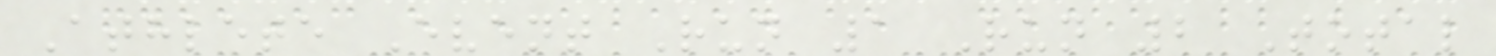Athlete Event Run 1 Run 2 Total
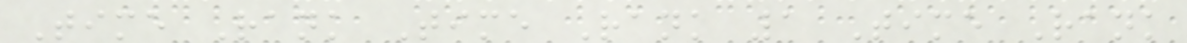Time Rank Time Rank 1 Time Rank
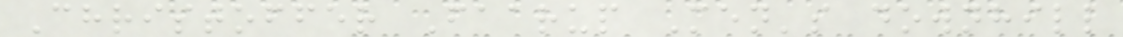Christoffer Faarup Men's downhill
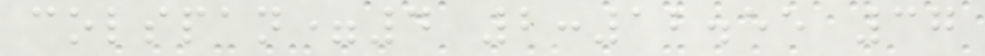colspan=4 2:12.55 37
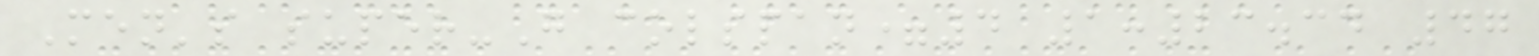Men's super-G colspan=4 1:23.34 47
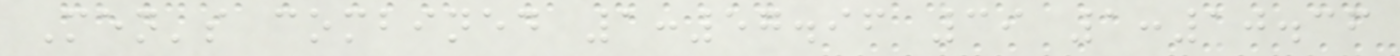Men's combined 1:57.96 39 1:10.36
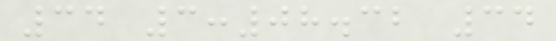34 3:08.32 34
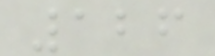126
